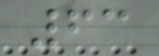63
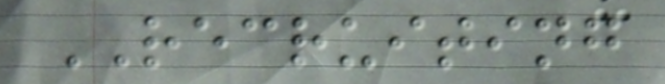RECRUITING
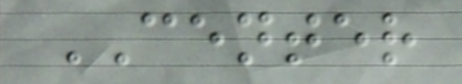CENTER
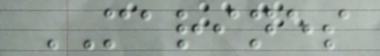MARINES
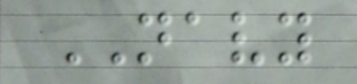NAVY
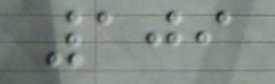109
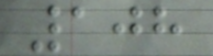108
